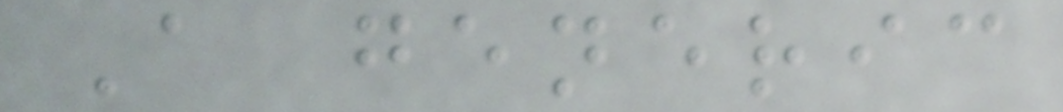A generic
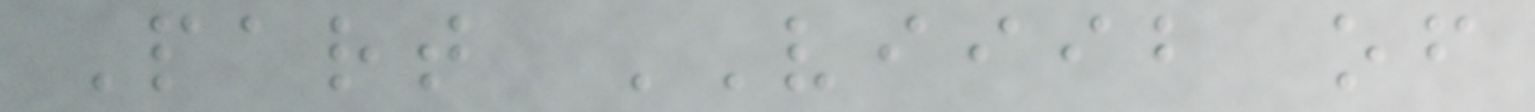Part VIIIB of
